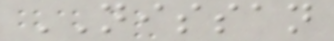NISSAN
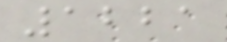1221
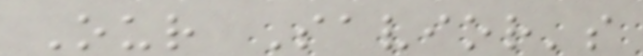Our Savior's
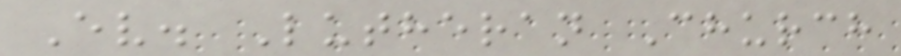Ev. Lutheran Church
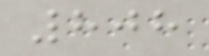808
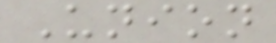Union
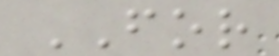FOR
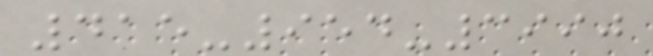415-954-3990
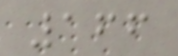166
